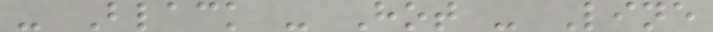- Black - Hot - Line
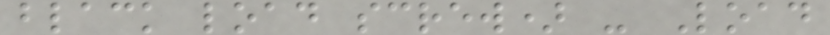black load screw) - Load
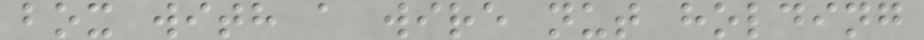box with a wire nut holding
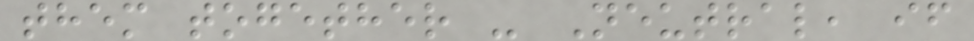them together - Neutral, if
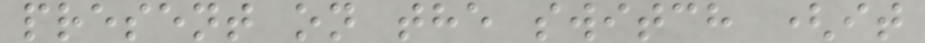present on the switch (it
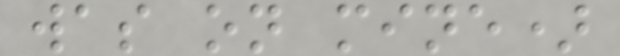was on mine)
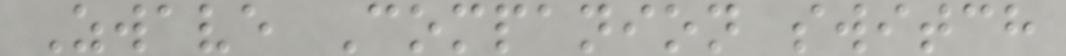Zwave Companion switch
